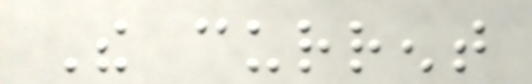The current
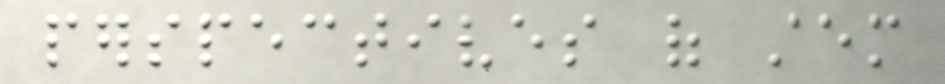perspectives of stem
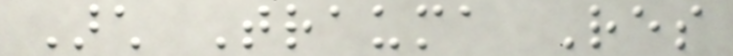Arch Trauma Res
